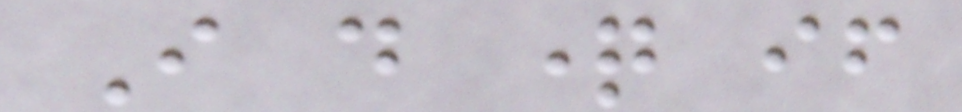I do question if
